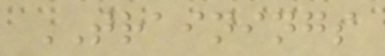TRAININGS
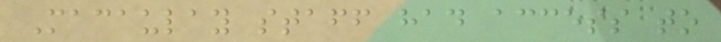Macaulay staff had access to
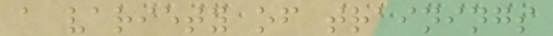a variety of trainings
